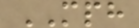MPH
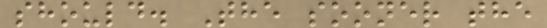should. The sooner the
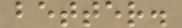better.
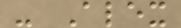- Alex
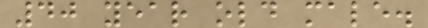40 year old male.
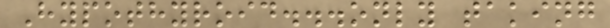Hypothyroid...only taking
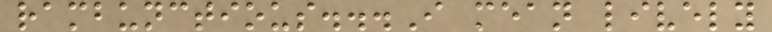rambunctious...I mean lively
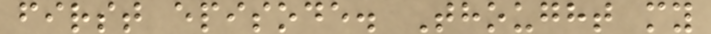first episode. Thought my
